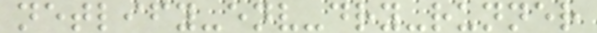netlify-env-dry-runner
